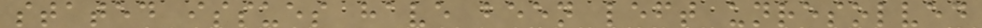stated issues have been left unresolved
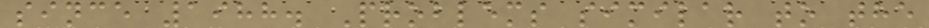since 1988. Problems similar to the
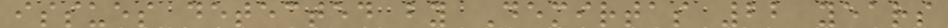issues detected by Demirtas 22 years
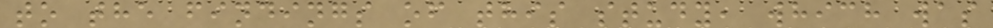to the findings of this study, which was
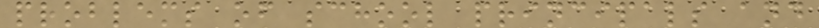problems of school principals and
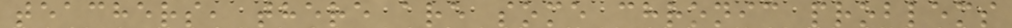teachers, there are some chronic problems
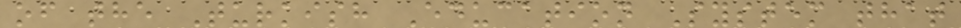of the Turkish Education System that
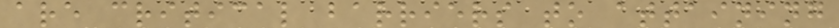are critical barriers to attaining
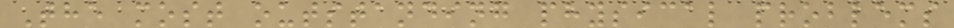The most outstanding physical problems
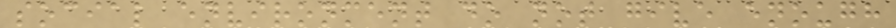social environment do not give enough
